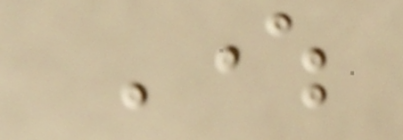Where
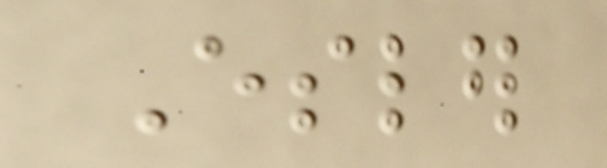Esler
